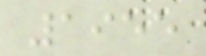1955
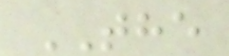THE
